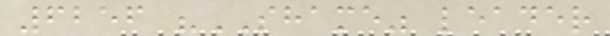6256 "SHAME" leader
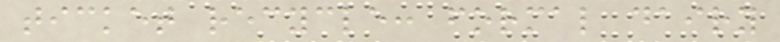ticket recycle: formal dairy
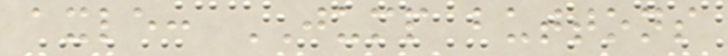axle: JUMP buttons
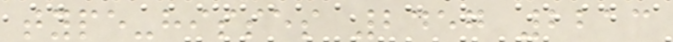type-hisses 2457 2213
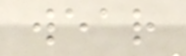wear
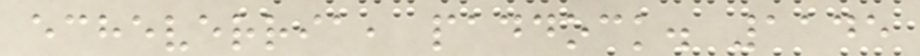echeverria, paddock. 1145
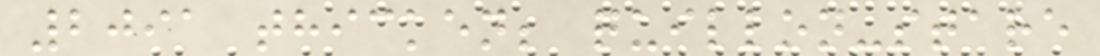2091 thicken; quillon-stare
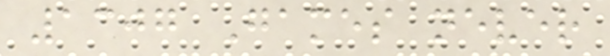1307 Games never
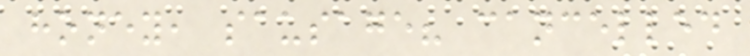honey, sausage? cancelled
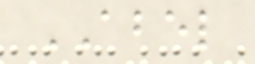ABEL
